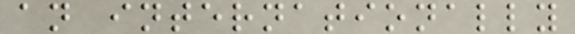an internationally
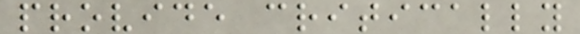provide critically
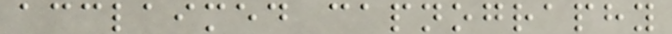acclaimed capnography
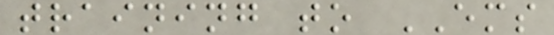training to EMS
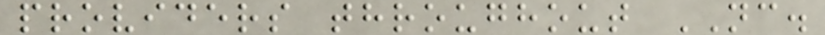providers throughout NC.
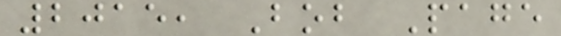2015, Bob Page
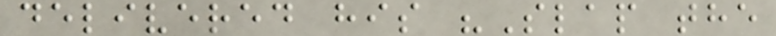delivered his "Slap the
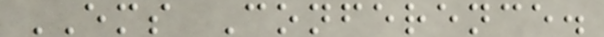EMS Conference.
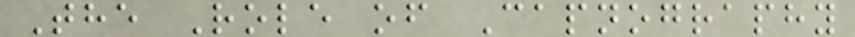The Role of Capnography
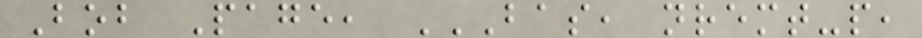Bob Page, BAS, NREMT-P,
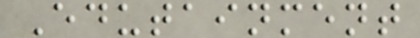Edutainment
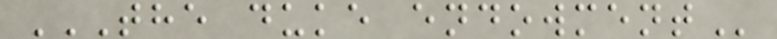THE DUKE ENDOWMENT
